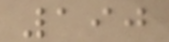190
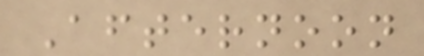Afternoon
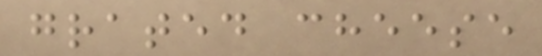grated cheese
